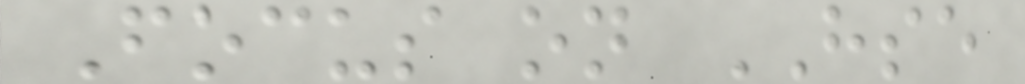Focus on HSE
